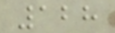128
